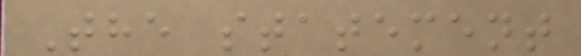The statement
